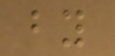by
